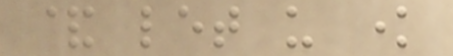& let us know
